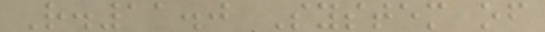R.11.0 System of
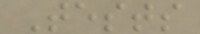Tests
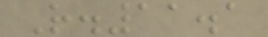R.11.1
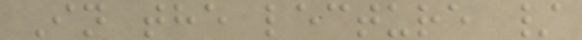In the lecture /
